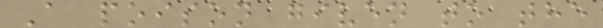A poison given to the
